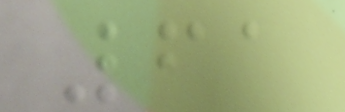61
